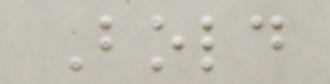Bold
